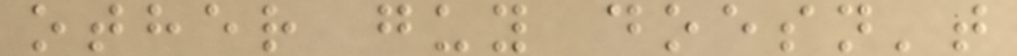other guy doesn't
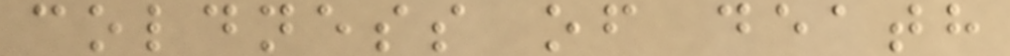coldness of death
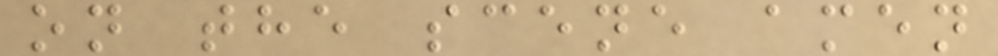on the scene amen
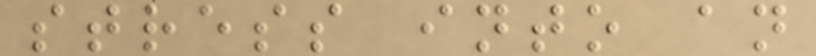stress into an
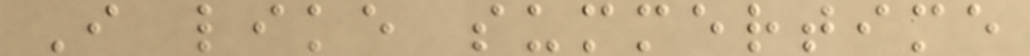I like summertime
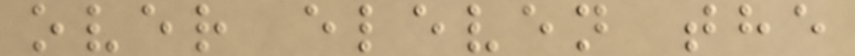over eleven the
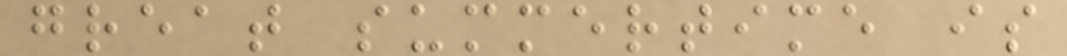great summertime is
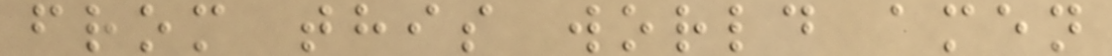from this world amen
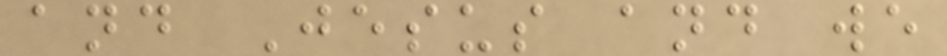and Jesus and we
